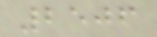2506
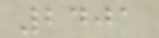2401
